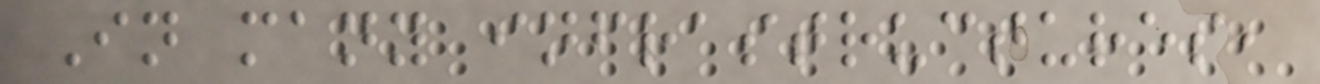In many infrastructures,
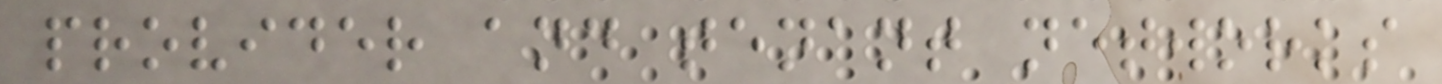provider and tenant networks
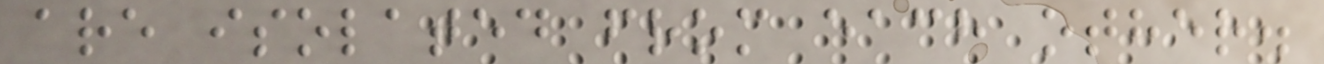are isolated from each other.
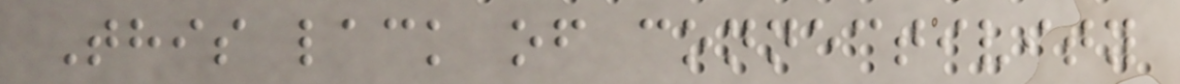This lack of connectivity
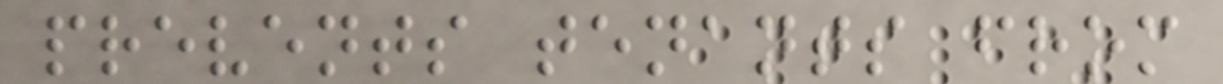prevents tenants from
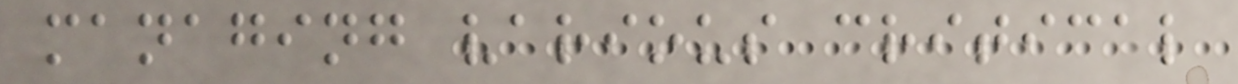managing various critical
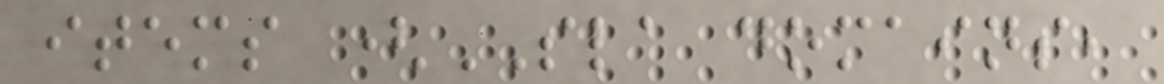items (SLA domains,
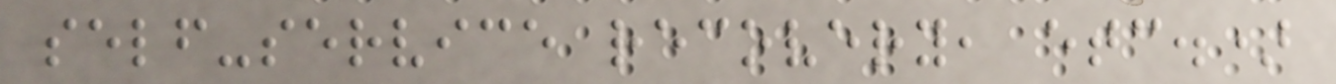self-service recovery, etc.)
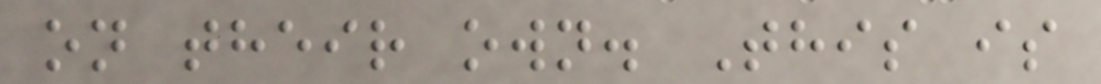on their own. This is
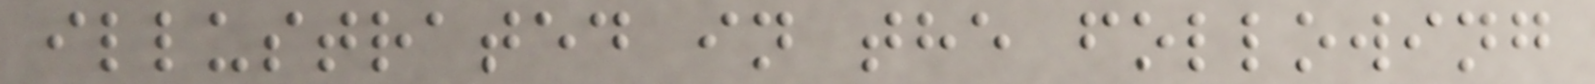illustrated in the following
